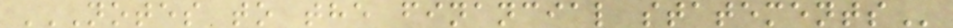NOTES TO THE FINANCIAL STATEMENTS
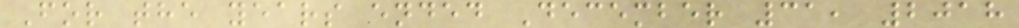For the years ended December 31, 2018
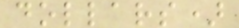dollars)
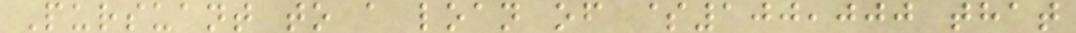Pursuant to a loan of $100,000 that
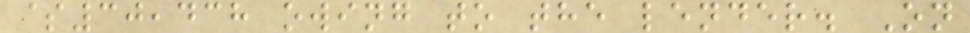$30,438 owing to the lender. On
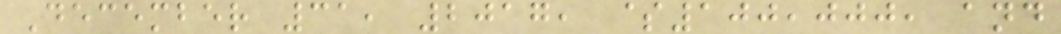December 31, 2017, $100,000, and
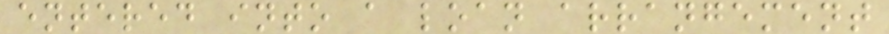entered into a loan arrangement
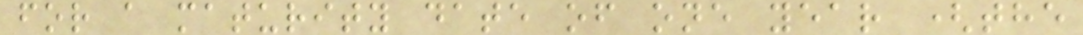for a maturity date of one year (the
